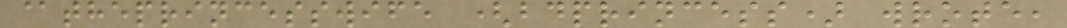@theprincesswife (bdprincess) wrote,
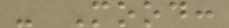- Mood:
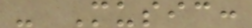- Music:
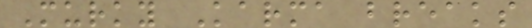Murky Karma breaks
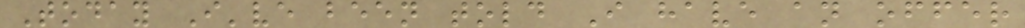Today I've been told I have an offer
